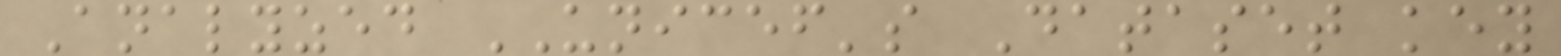Analyzed UNICEF's Dataset key
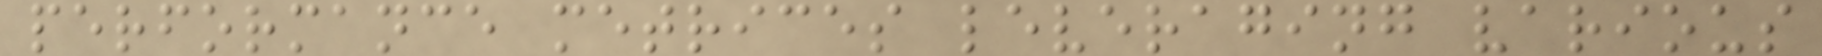performance metrices leveraging various
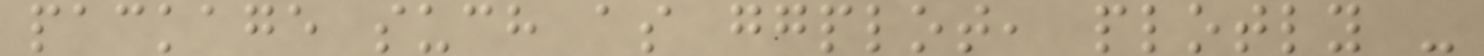package such as ggplot, plotly -
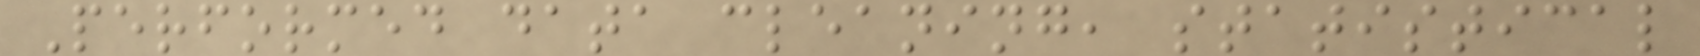Performed data cleaning, statistical
